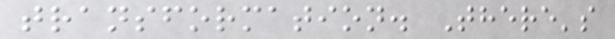transformation. There's
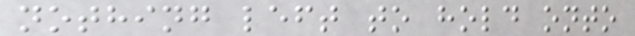nothing left to hold onto
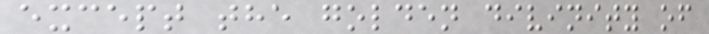except the golden divinity of
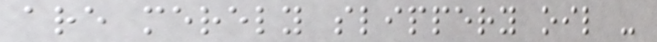are merely slippery oil -
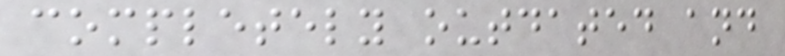completely outdated and
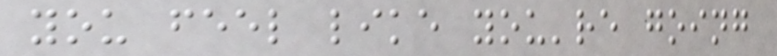you feel like you're going
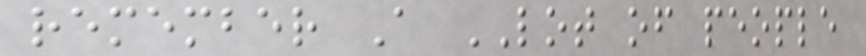remember A LOT of people
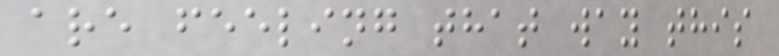are feeling that way this
